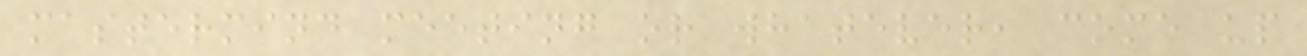mastermind meeting or whatever, come up
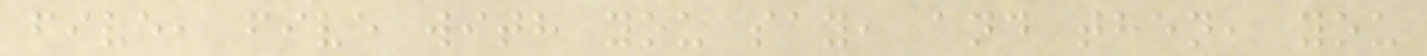five, five with you say, and then, you
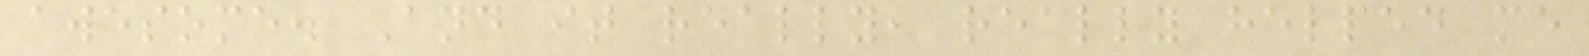awesome. And it really, really helped me
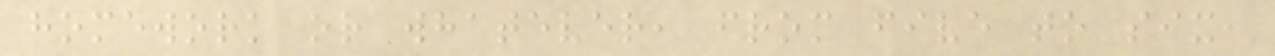homework or whatever, from five to six,
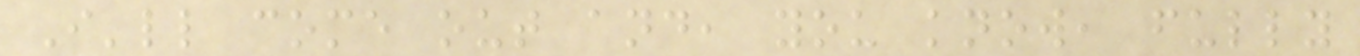I'll come out and, you know, fully
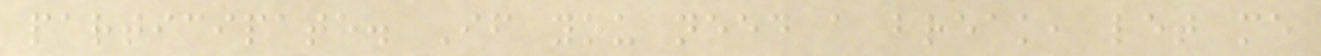participate. If you need a break, let me
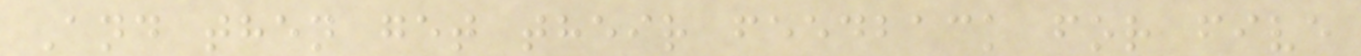And then get their feedback for five
